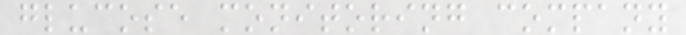glucose monitoring company
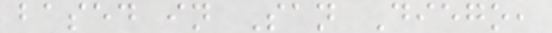based in San Diego,
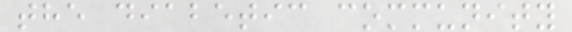the diabetic community
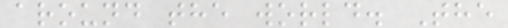around the world. The
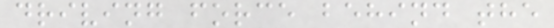driving force behind the
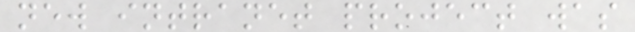new intranet project was
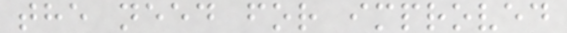the need for improved
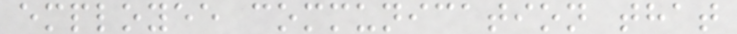employee communication that
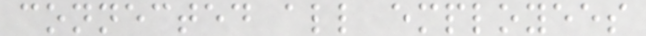connected all employees
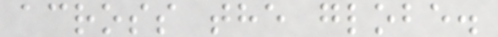across the globe.
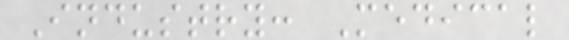Industry: Medical
